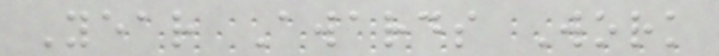Year Awards Work
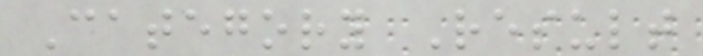Category Result
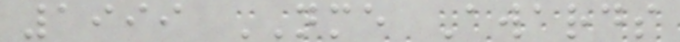1999 NME Awards
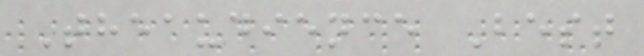Theaudience Best
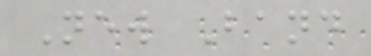New Band
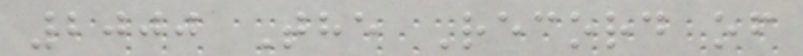2000 The Record of
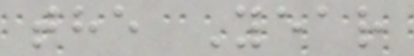the Year
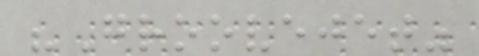"Groovejet"
